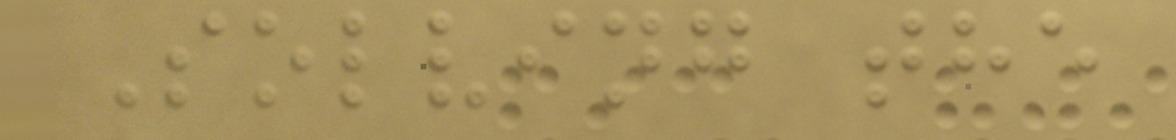Solving the
